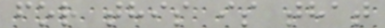for this is that
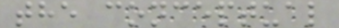the conceptual
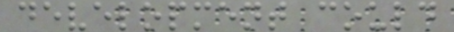development could
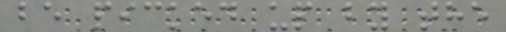be picked up by the
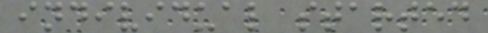individual started
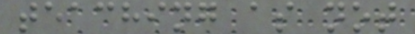teaching as not
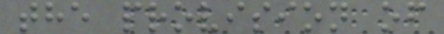the provision of
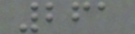261
